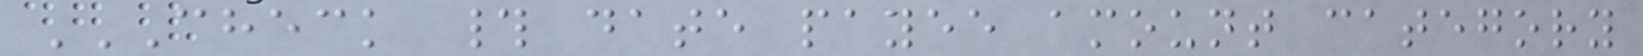CHECK # DATE PAYEE AMOUNT CATEGORY
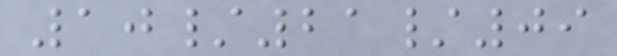10/21/09
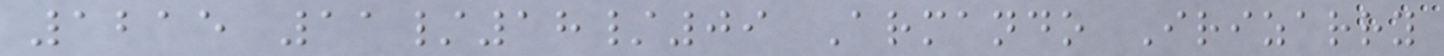1215 11/18/09 Armando Irizarry
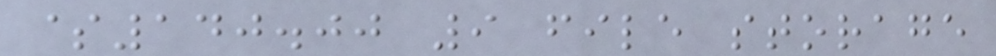$140.00 9 file storage
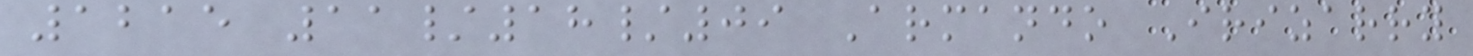1215 11/18/09 Armando Irizarry
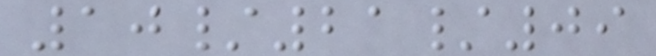10/21/09
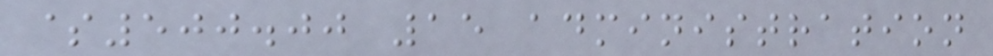$500.00 15 administration
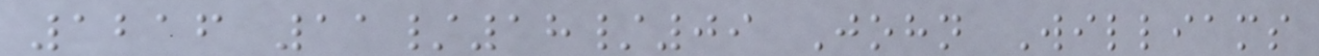1216 11/18/09 John Williams
